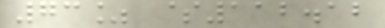73% $112.12
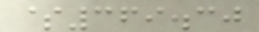$369.30
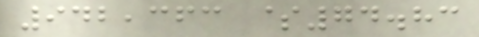942,363 $74.83
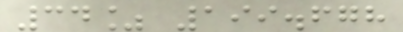34% 199.678
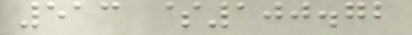513 $100.72
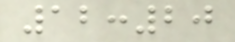12:20
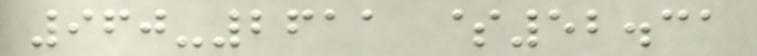960-2611 $52.31
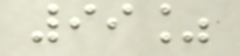99%
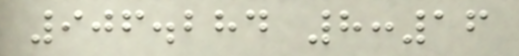906.284 8:16
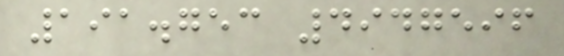191.753 4947596
